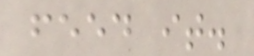feed it.
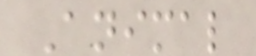Animal
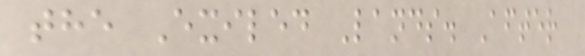the Exiled Lands. After
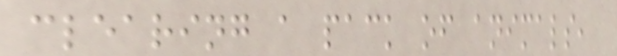clearing a pack of animals,
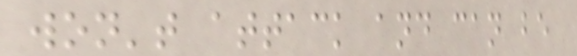won't attack and can be
